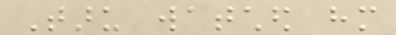Taru watched him
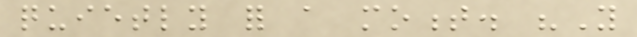quietly for a moment. "You
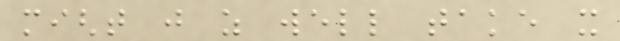might just as well take it
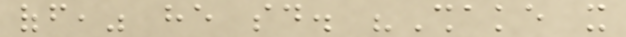off," he said. "Shake it
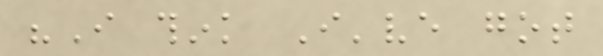"I think I've got
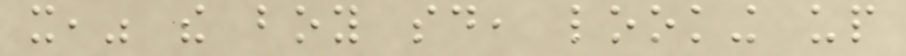it," the boy said, looking up
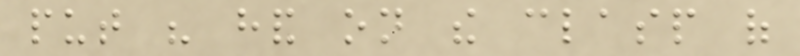put his hand on the clasp of
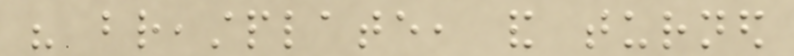his breastplate, and turned
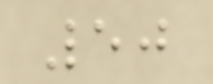50
